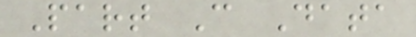Part C Data
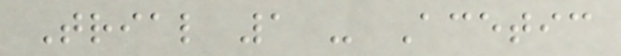Trial 1 - Acetic
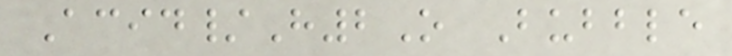Acid/H2O Bubble
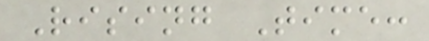Rising Time:
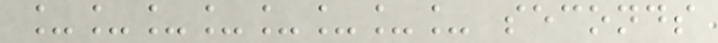________ seconds
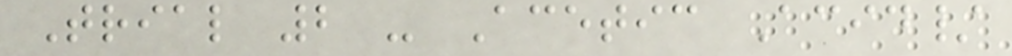Trial 2 - Acetic Acid/
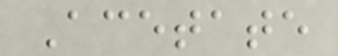Acetate
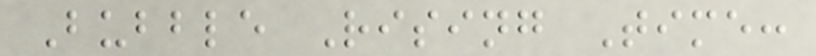Bubble Rising Time:
